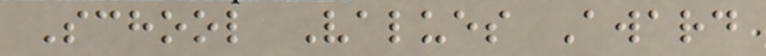School Values Award
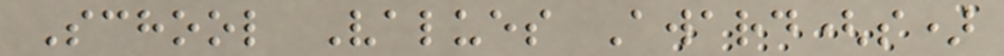School Values Award(s)
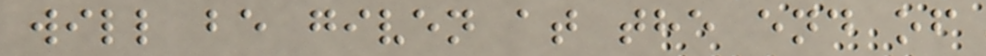will be given at the end of
